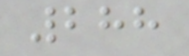288
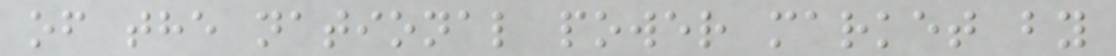of the national power market by
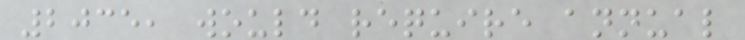2035, would require annual
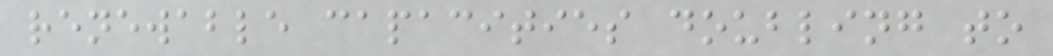renewable capacities doubling to
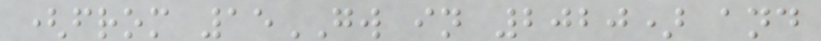(from 15GW in 2020) and
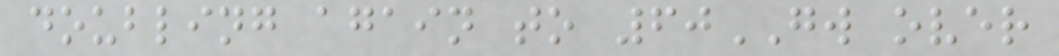doubling again to 60GW over
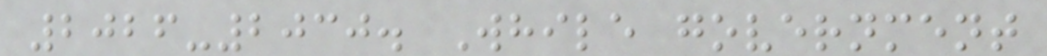2026-2030. While government
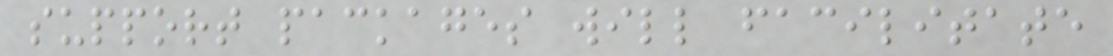support packages will facilitate
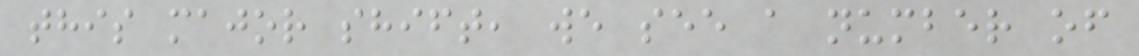this major shift, we see a number of
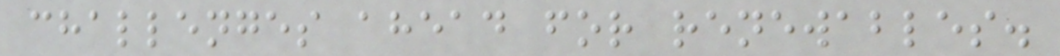challenges ahead for renewables.
